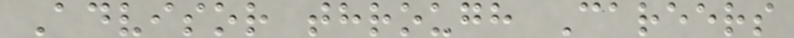Advisor through Careers
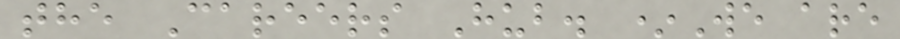the Careers Hub. *We are
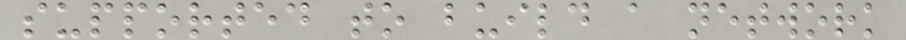supported to build a network
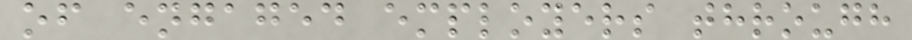of engaged employers through
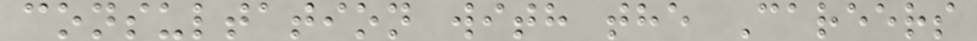consultation with the Careers
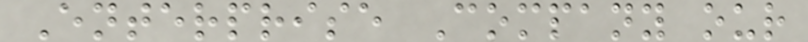Enterprise Company our
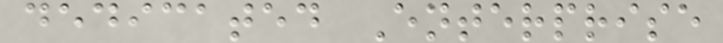dedicated Enterprise
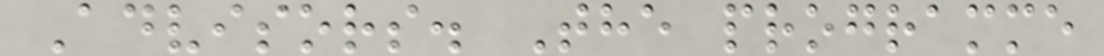Advisors. The programme
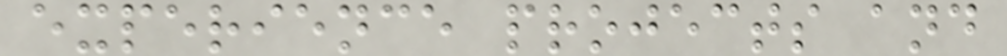experience projects and
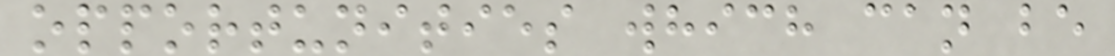opportunities which can be
